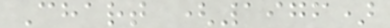Chart (1976)
